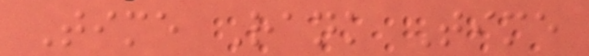Time Rank Time
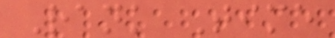Rank Time
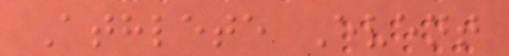Athlete Event
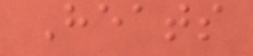Heats
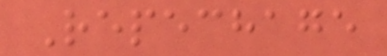Repechage
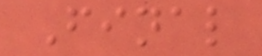Final
